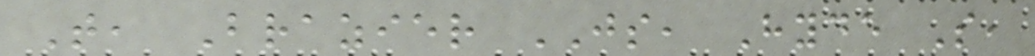T, Brazier JS, Hyde S,
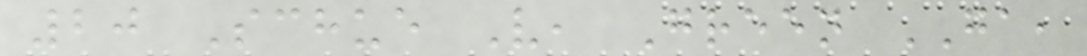20 Schue V, Green GA,
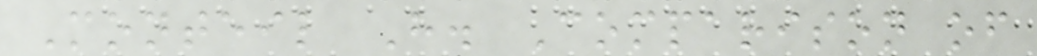Monteil H. Comparison of
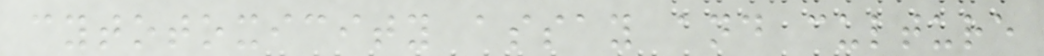cytotoxicity assay and culture
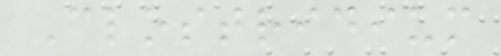Clostridium
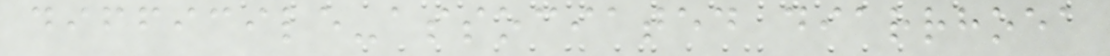difficile-associated diarrhoea
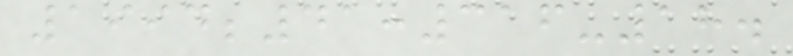1994;41:316-18.
